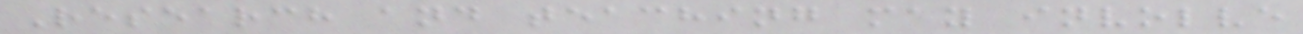Research and teaching may involve
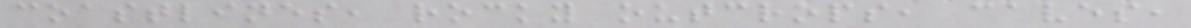coastlines, rocky outcrops, caves,
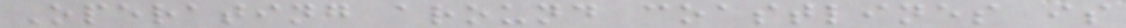Operating around coastlines is
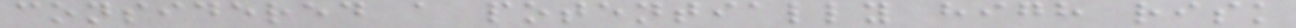considered a potentially high risk
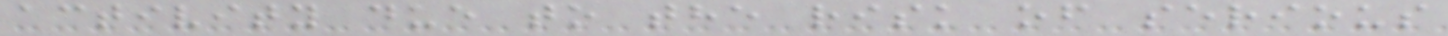activity due to the risk of serious
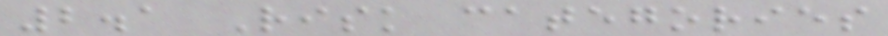2.1 Risk categories
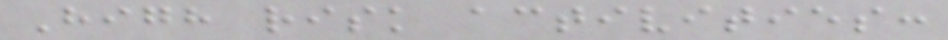High risk activities:
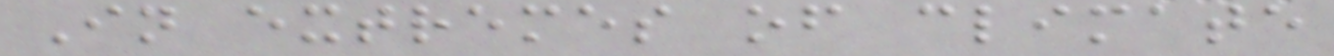In extremes of climate
